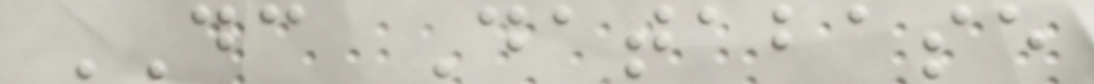DC Database
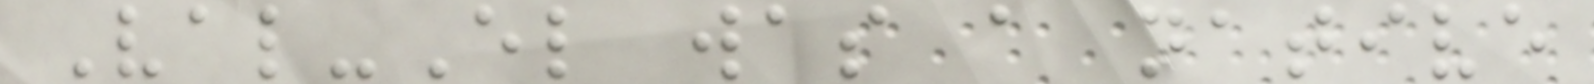Val-El was a native
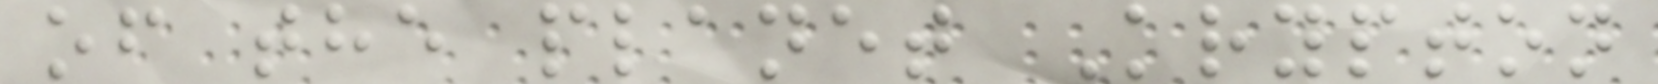of the planet Krypton
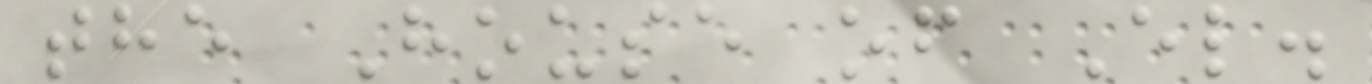the House of El.
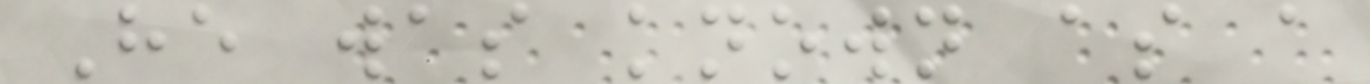He was known as a
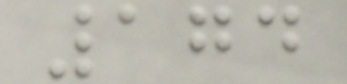174
